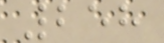258
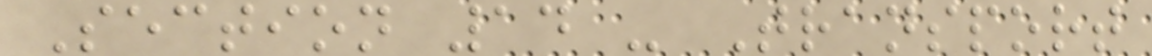Section 14 - Transport
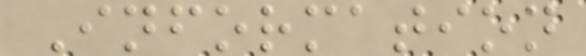Information
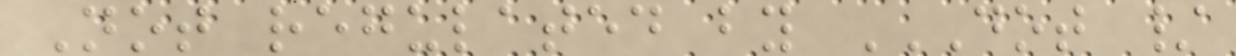Not regulated by DOT /
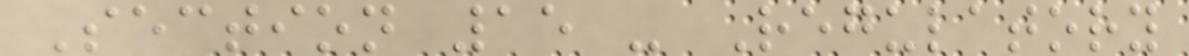Section 15 - Regulatory
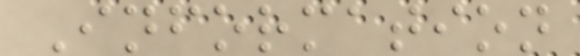Information
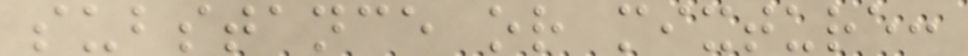substance or mixture:
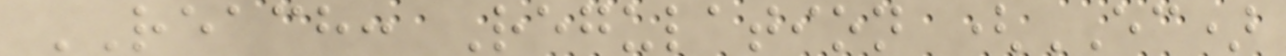REACH: Regulation (EC)
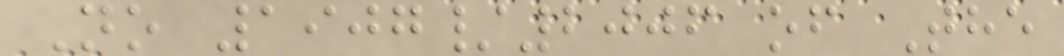No 1907/2006 of The
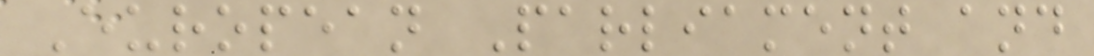European Parliament and
